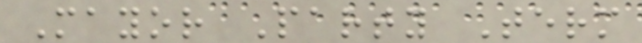Mayor Party Term
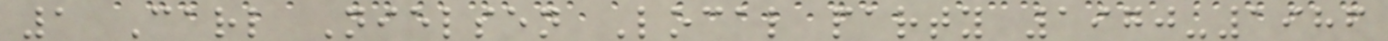1 Carl Nielsen Local party 1970-1986
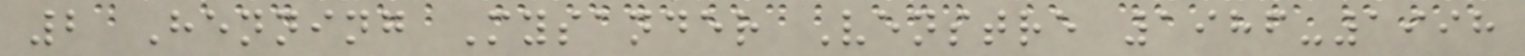2 Henning Mysander Venstre 1986-1998
